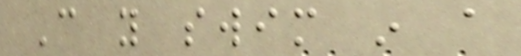Can you swim in a
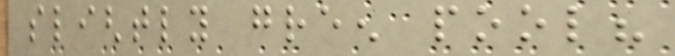slightly green pool?
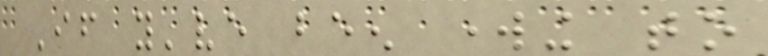If you've been working to
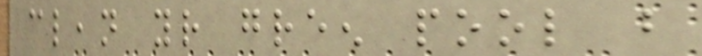clean your green pool but
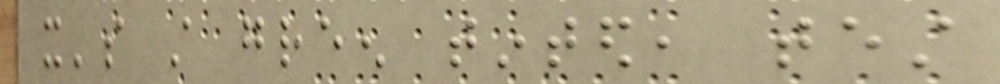it's still green tinted, test
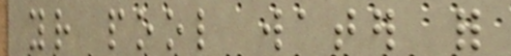your pool water for
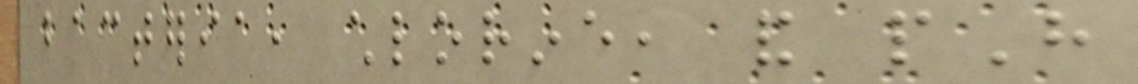bacteria, chlorine, and pH
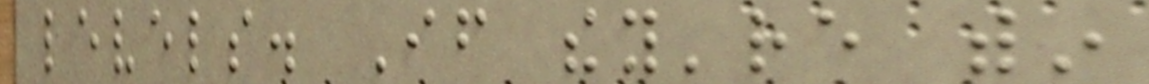levels. If they're within
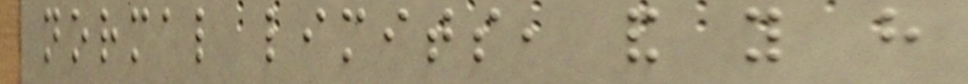normal limits, and you have
